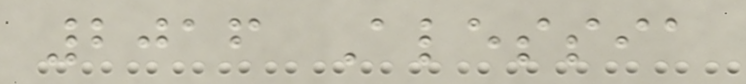2016 Alessia
